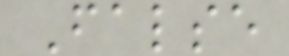False
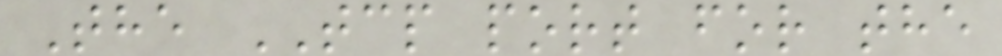The TCP port for the
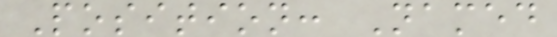Position: Named
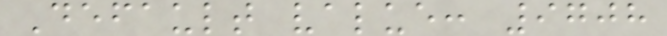Default value: 9708
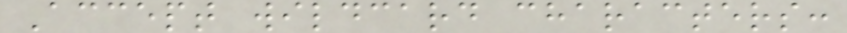Accept wildcard characters:
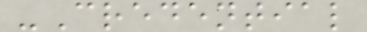-Credential
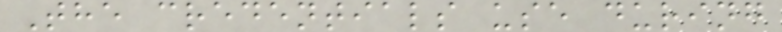The credentials use during
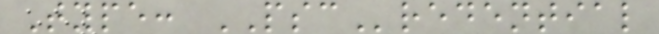Type: PSCredential
